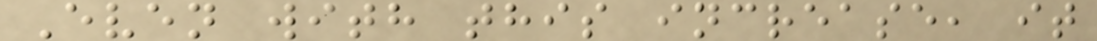Even with this increase, it
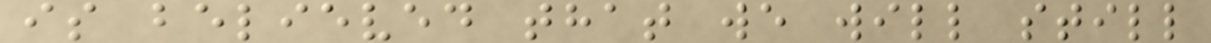is believed that we will still
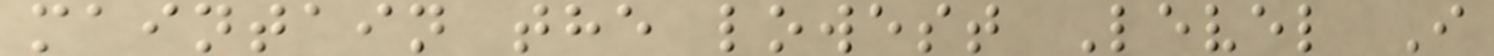maintain the lowest Level I
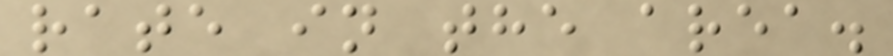rate in the area.
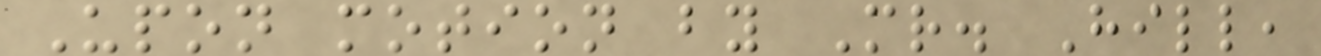Upon motion by Mr. Hill,
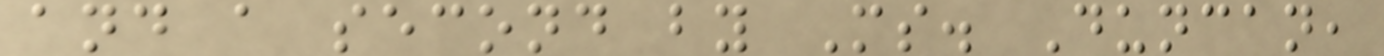and a second by Ms. Duncan,
